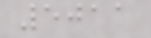5011
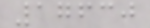17630
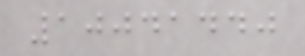10041440
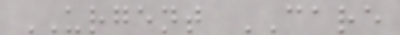URGENT CARE
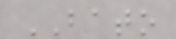BATO
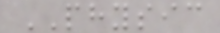PHYSIC
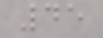45
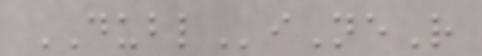DUBLiNeR
